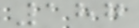187
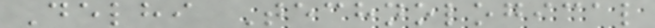Delhi Technological
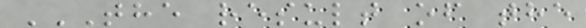THE RESULT OF THE
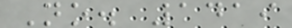No. 1419
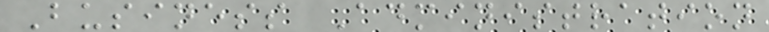Business Administration
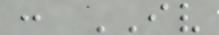: IV
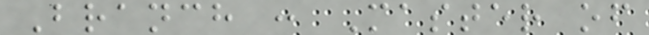Branch : Master of
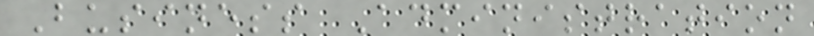Business Administration
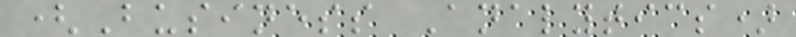(Business Analytics)
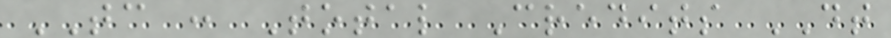TC : Total Credits DT
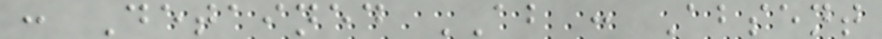: Detained AB : Absent
